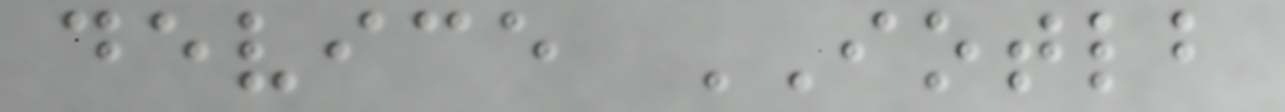device IOTLB
